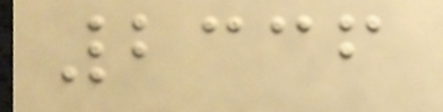2336
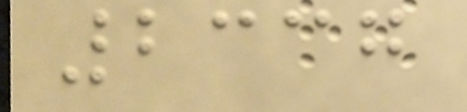2337
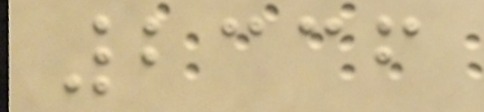2336
